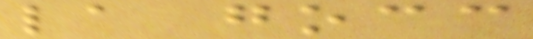la gocc
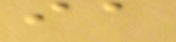ia
